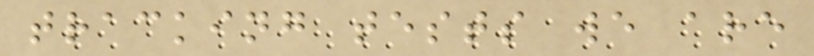tracking tests we are
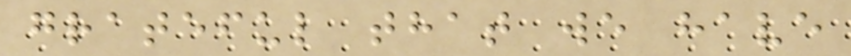grateful that we have
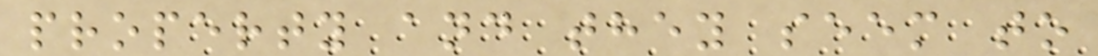property and they seem to
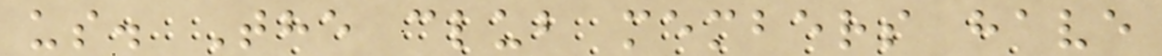us. The club members have
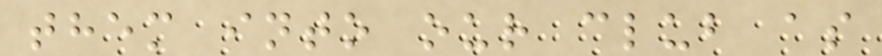them into our club as
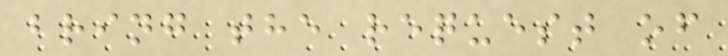bring the request of
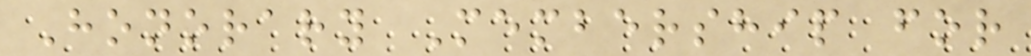Honorary Membership for
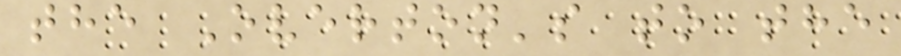the Overton's to the
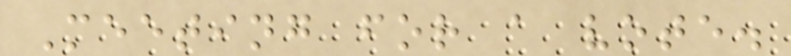Meeting for a vote.
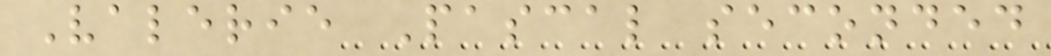Valerie Pascal seconded
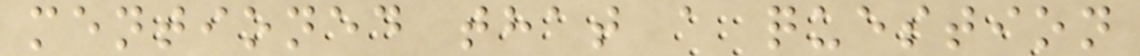mentioned that a question
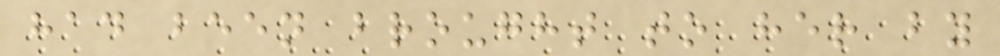had been brought to her by
